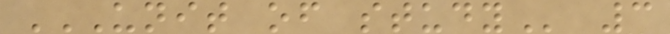UNIT OF STUDY 3
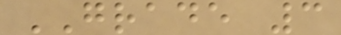GRADE 3
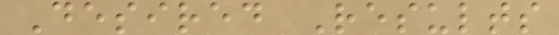Desired Results
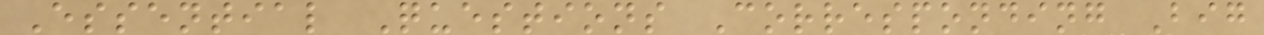Essential Questions Corresponding Big
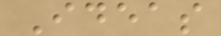Ideas
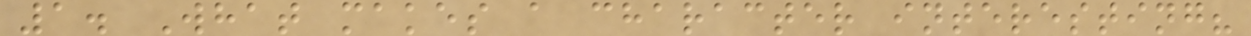1. What makes a character interesting?
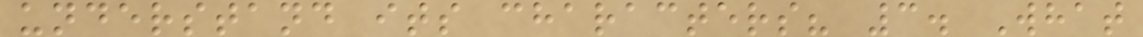understand its characters? 3. What
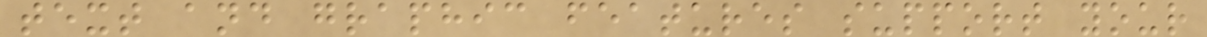text and graphic features support your
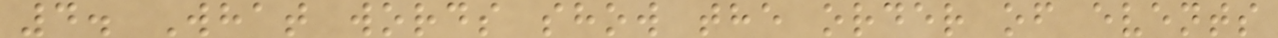4. What words show the order of events
